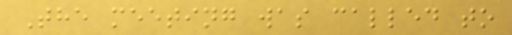The meeting was called to
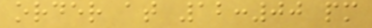order at 12:00 pm
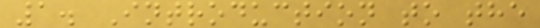1. Introduction to the
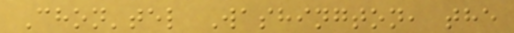Chon'tel Washington, the
